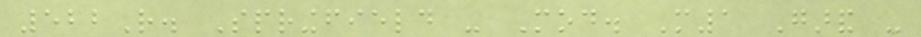522R. Springfield - Mod. M1 Garand -
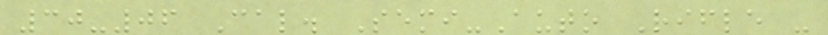30-06 Cal. Semi-Auto Rifle -
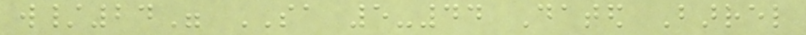w/24" SA 5-44 Dated Barrel
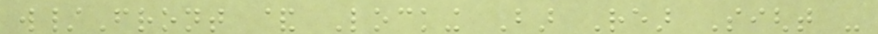w/Front & Locking Bar Rear Sight -
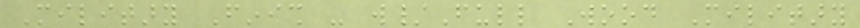Military Finish - w/Full Wood Military
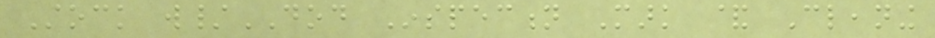Stock w/DOD Inspection Mark & Cleaning
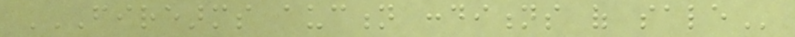FIREARMS AUCTION CONDITIONS OF SALE
